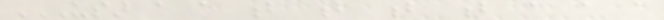USAR A A B B B B A A A
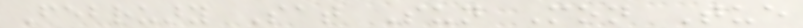February Sat Sun Mon Tue
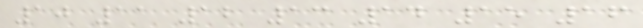10 11 12 13 14 15 16
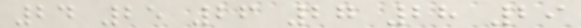24 25 26 27 28 29
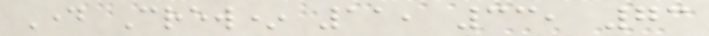Day Crew* 11, 33, 73
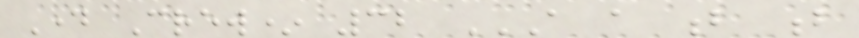Day Crew* 32 A A B B
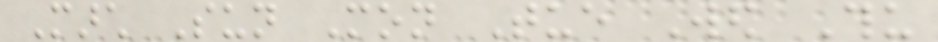March Sun Mon Tue Wed Thu
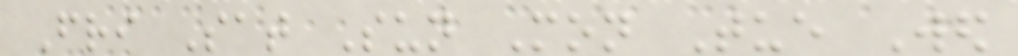Fri Sat Sun Mon Tue Wed
